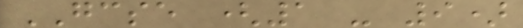GCSE (1 - 9)
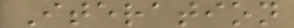Iteration
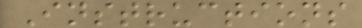Instructions
